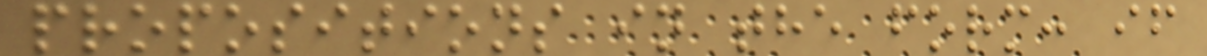propositions in the form: if
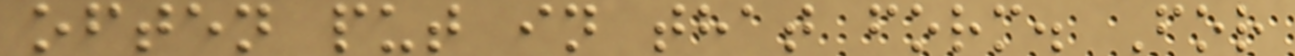often put in that form. For
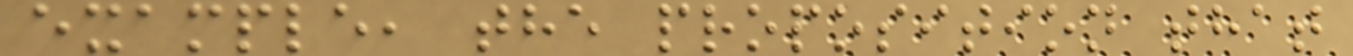example, the proposition that
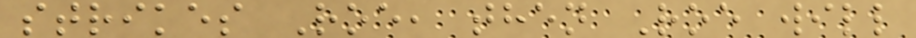strikes Roe, then Roe will
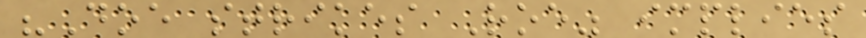"Doe strikes Roe" implies
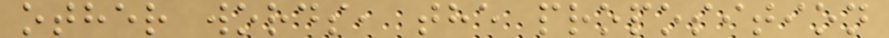other words, the proposition
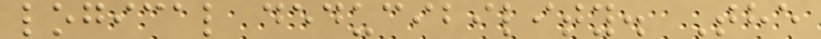logical deducibility. The
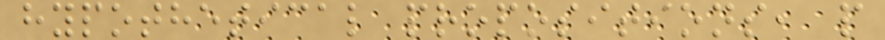hypothetical propositions, p
